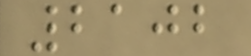2102
